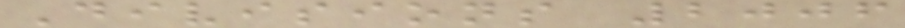Divisions 2006
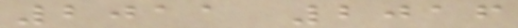2011 2016
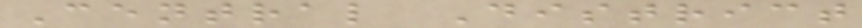Central District
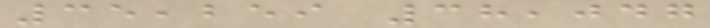35,259 38,047
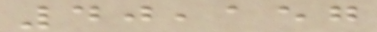40,157
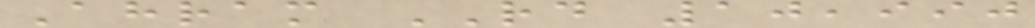Ahram RD 10,990
